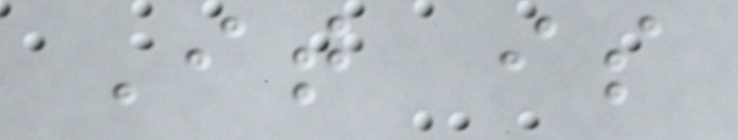It is
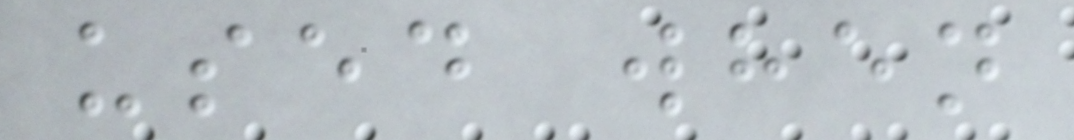used when
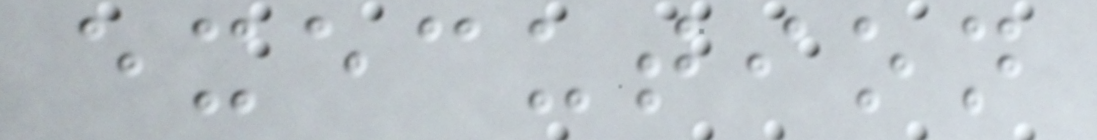execution
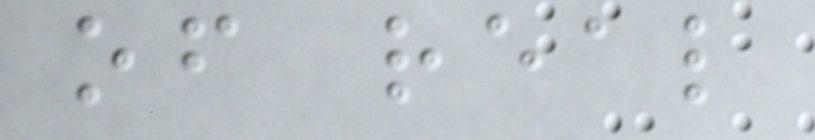of real
